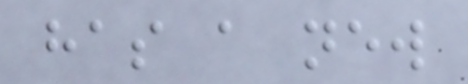has a new
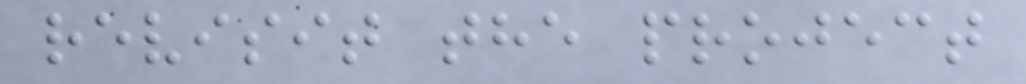revisit the project
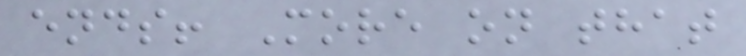ends! More on that
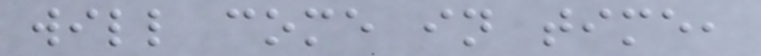will come in time,
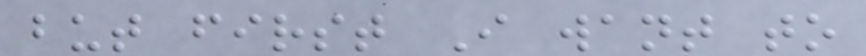but first I want to
